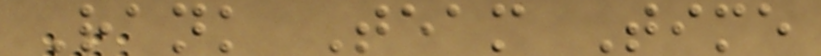Rank Team Time
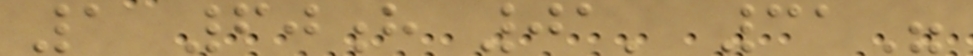1 60h 01' 31"
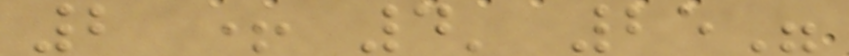2 + 4' 25"
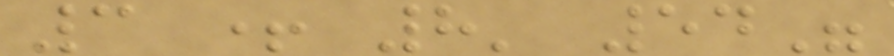3 + 8' 54"
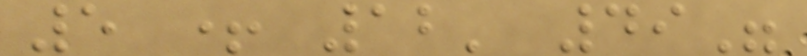5 + 12' 49"
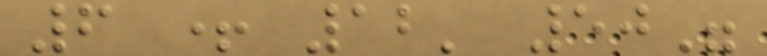6 + 12' 50"
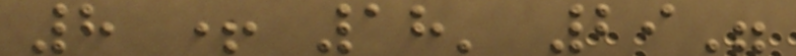8 + 18' 29"
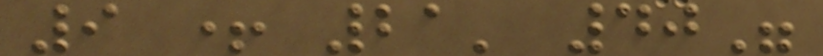9 + 21' 40"
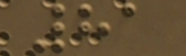81
